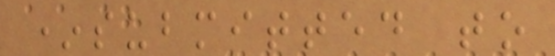*submitted to
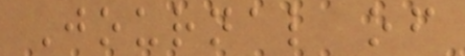Journal of
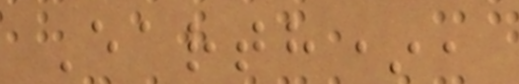Earth*,
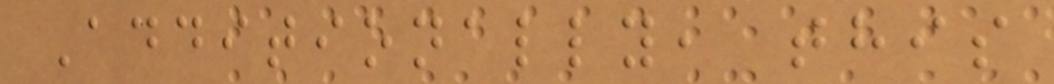Additionally, this
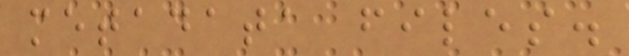metadata files.
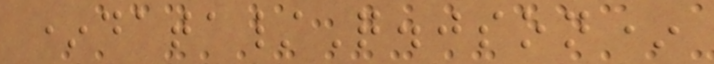*data/Q.json*
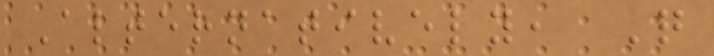Alternatively, Q
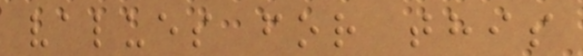values for this
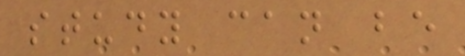study can be
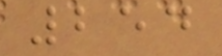254
